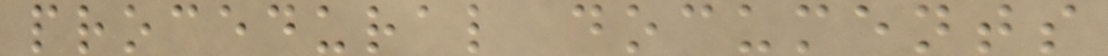procedural documents
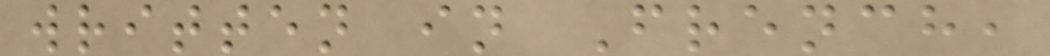written in French,
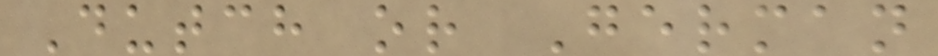Dutch or German
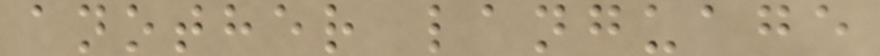another language
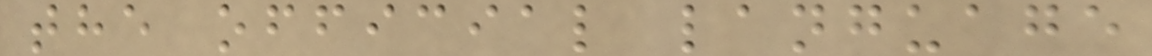the official language
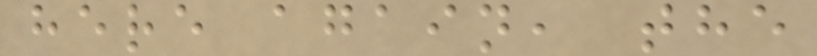here again, the
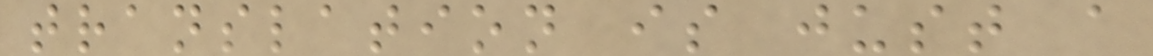translation is just a
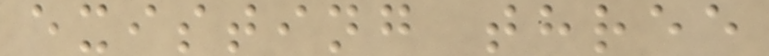existing three
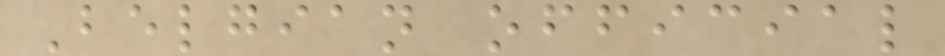Belgian official
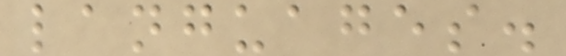languages.
